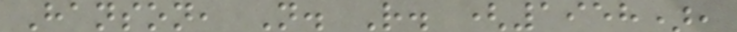Hanson, N. R. (1958),
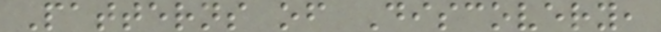Patterns of Discovery,
